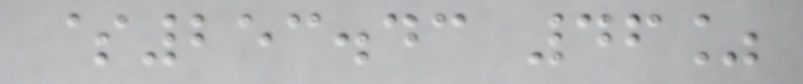$253.43 46%
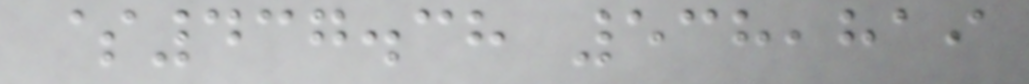$437.38 538,819
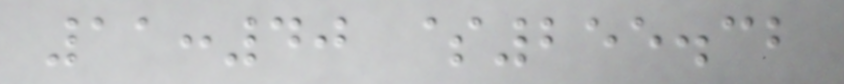11:40 $255.32
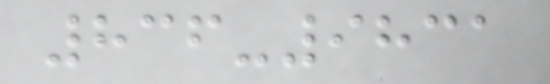836-9831
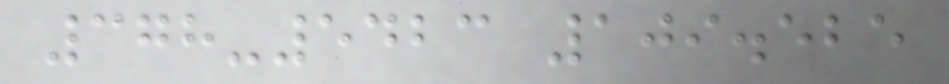378-5423 109.525
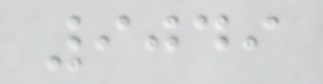9049
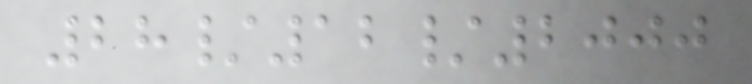28/12/2000
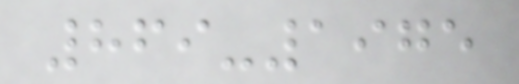869-1975
